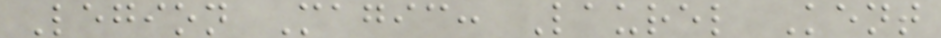Legion Magic: Laurel Kent
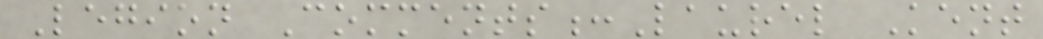Legion Comments:Laurel Kent
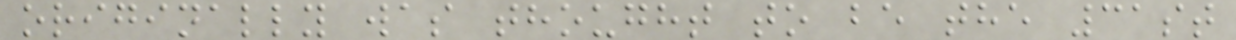originally was thought to be the 31st
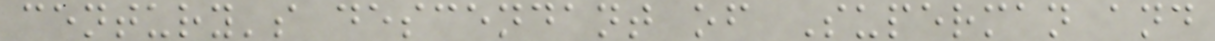century's descendant of Superman and
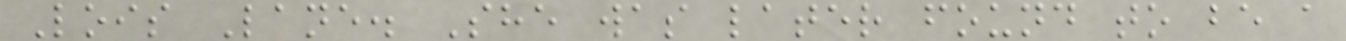Lois Lane. She was later found to be a
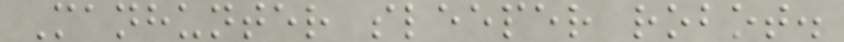Manhunter sleeper robot.
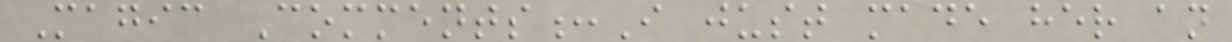Magic Comments:I just made her an
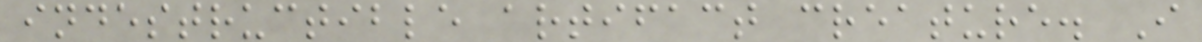indestructible artifact creature. I
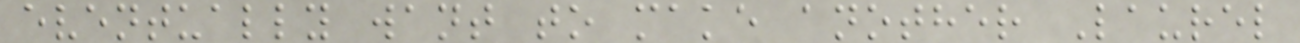eventually want to make another Laurel
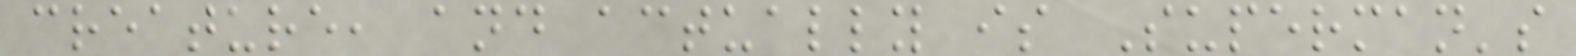creature, and actually is Superman's
